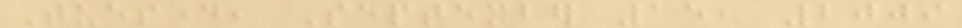Tuesday, September 15, 2009
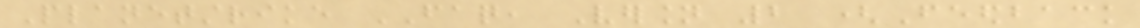Planetstrike FAQ, Version 2 (Feedback
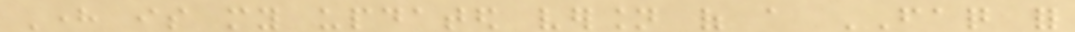Here is my updated version of a FAQ for
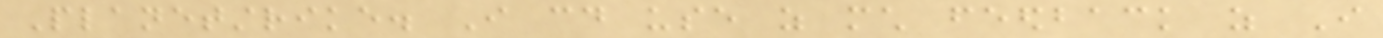Planetstrike. I could use as much feedback as I
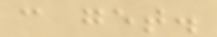can get.
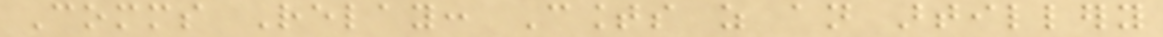Comms Relay: Counts as an artillery
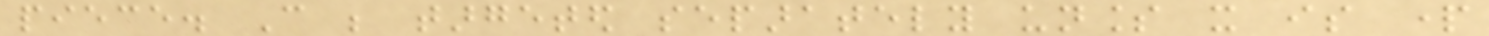piece. Can be targeted separately unless it is part
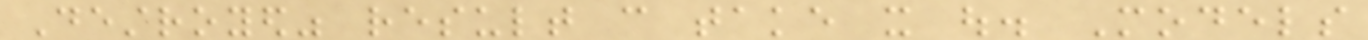Destroyed" result can take it out. Models
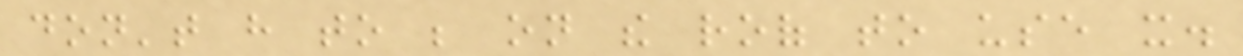don't have to be on the roof to use it.
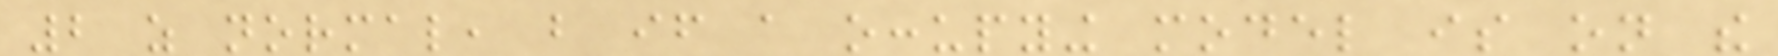2 as normal, but if a occupying model is on the
